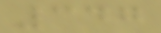347
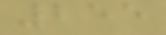255
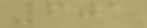601
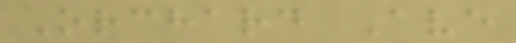Orchard Ave
